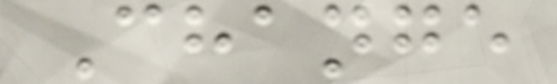Change
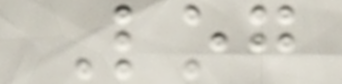Log
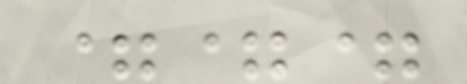===
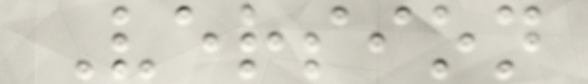Version
